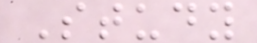Study
